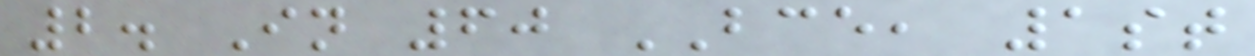2. In 60 BCE, 1st
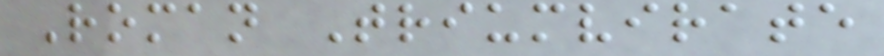Roman Triumvirate
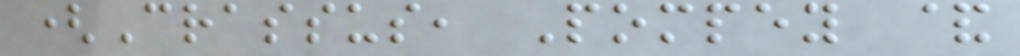(Crassus, Pompey &
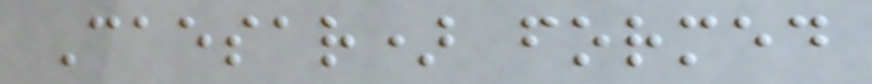Caesar) formed
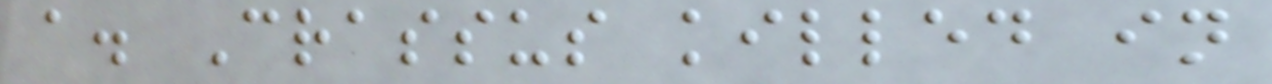a. Crassus killed in
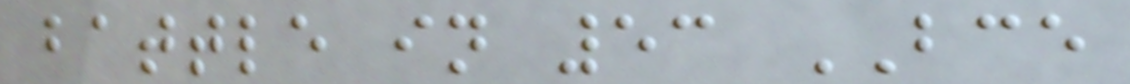battle in 53 BCE
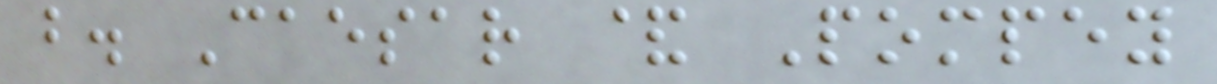b. Caesar & Pompey
